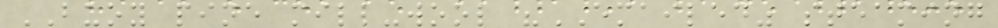BUOY pine mill-wool "EMAILED" steaming
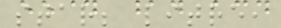star; litre,
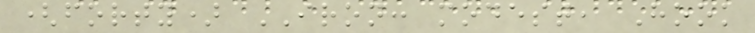(forty) IRON: modest, Hook
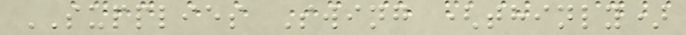SUPPLIES Swing (thinly)
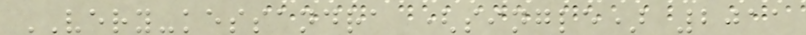VERY-kessandra (single) 2011
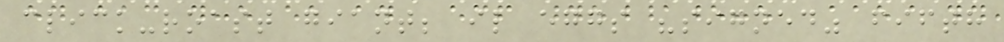click-roast giant; il eggs "signed" fifth
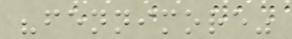"fennimore"
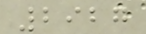2927
